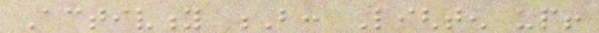Activity B: Lighten up!
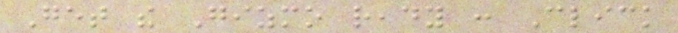Get the Gizmo ready : Click
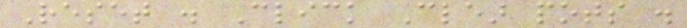Reset . Click Clear pots .
